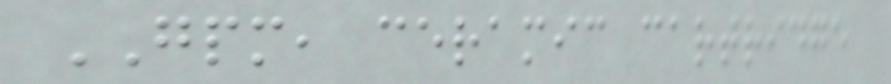GPM, ceramic cartridge
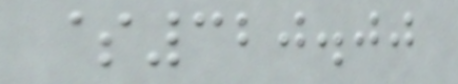$320.00
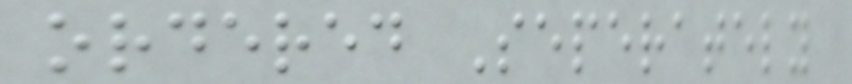ordered Seperately
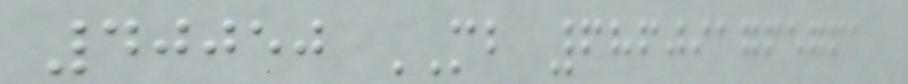40050 MB 686091765761
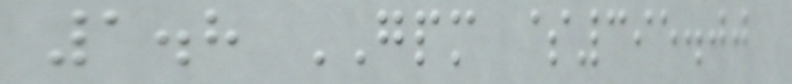1.8 GPM $395.00
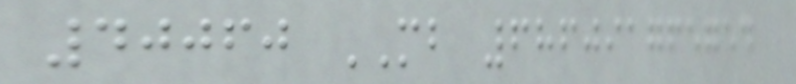40060 MB 686091765754
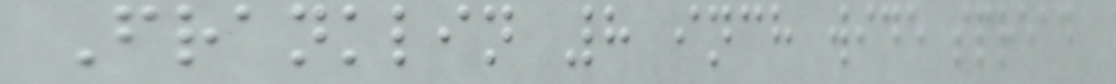Franklin 8 inch wide spread
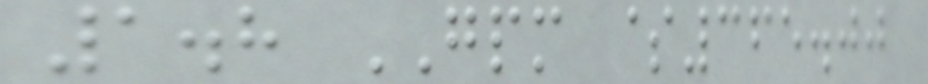1.8 GPM $365.00
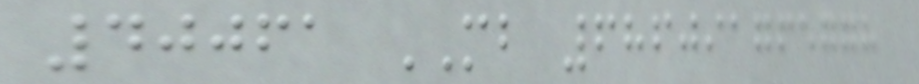40061 MB 686091765778
